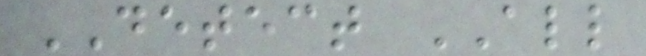DETECT ALL
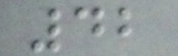42
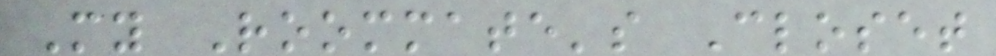My Roommate's Closet
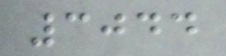3044
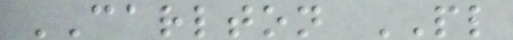CARLTON PL
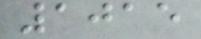1015
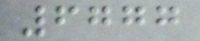6777
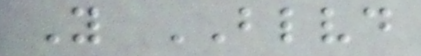Y BLVD
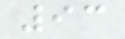93
